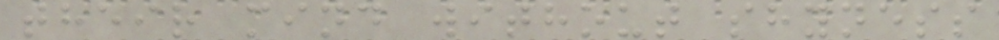their mind without shyness
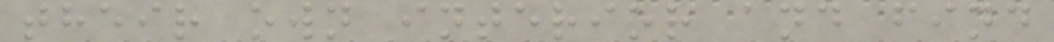their own interior and find
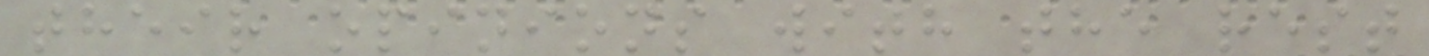their opinions with the rest
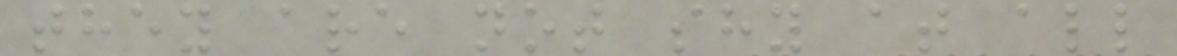they are not shy at all
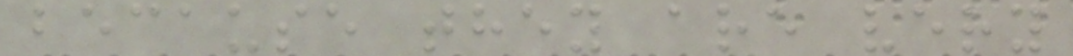because they are very
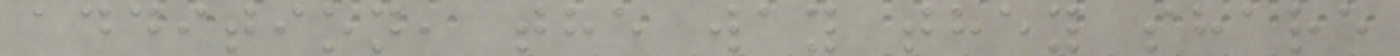addition, the way they share
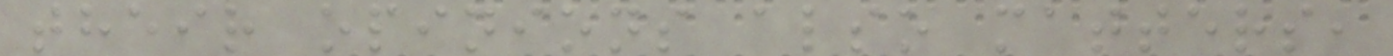their opinions also matters,
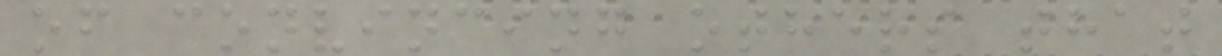of convincing others that
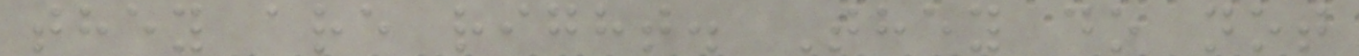they are right. They do not
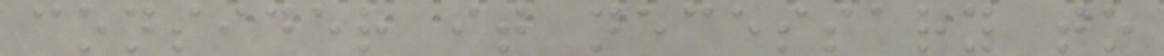consider it necessary to
